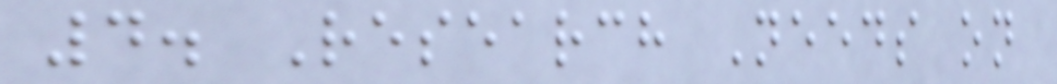4. Research Needs on
